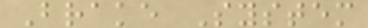Brake System
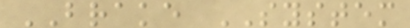BRAKE SYSTEM
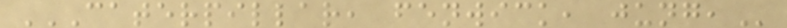CATERPILLAR, FENWICK, JUNG,
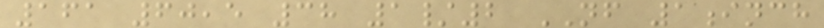161 60,5 38 1/2 NF 1inch
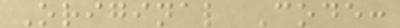Original Code:
